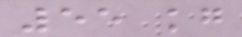55 kg
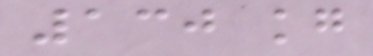130 kg
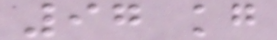97 kg
